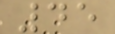45
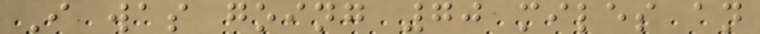I was going 70 miles an
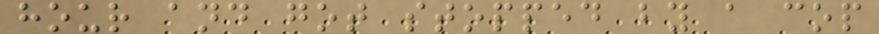hour and got stopped by a cop
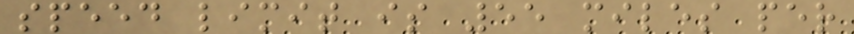speed limit is 55 miles per
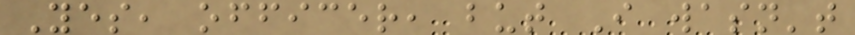Yes, officer, but I wasn't
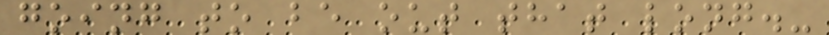going to be out that long.-
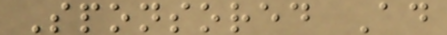Sponsored Ad
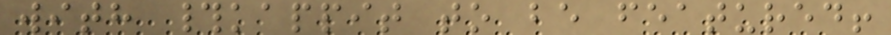with #kappit to be featured!
